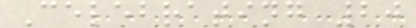Celebrating 20
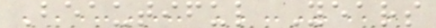Beautiful Years
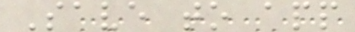Save to app
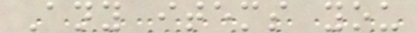Any items you
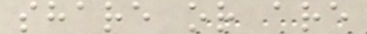share or are
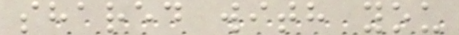shared with you
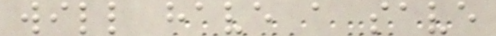will have a save
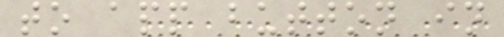to app button in
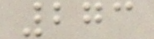273
